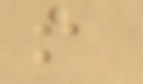a
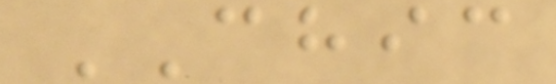CHIC
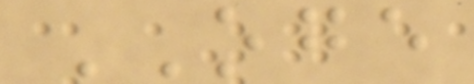OGE
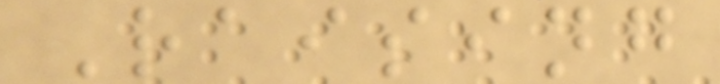Raising
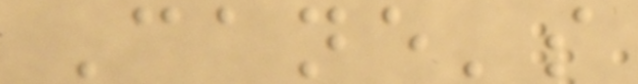Cane's
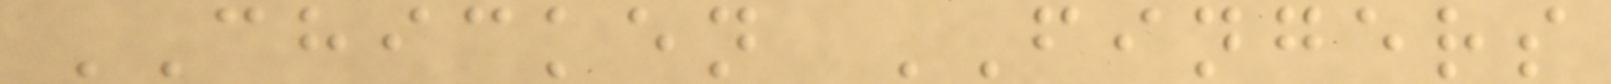CHICKEN FINGERS
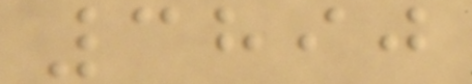3890
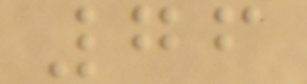76
